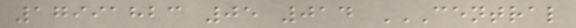17991823 05 014 CENTRAL
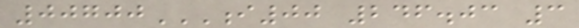00700I00 246.03 3
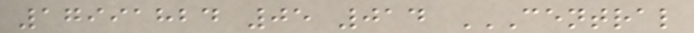17991824 05 014 CENTRAL
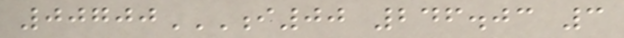00700I00 246.03 3
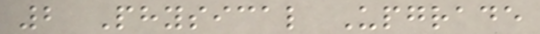2 Physical Upgrade
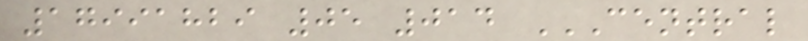17991829 05 014 CENTRAL
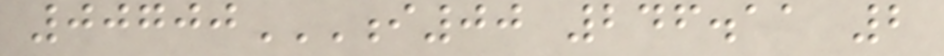00700I00 246.11 2
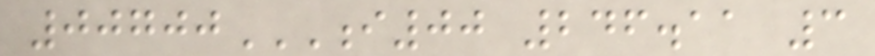00700I00 246.11 3
